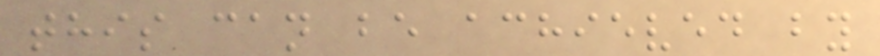this can be achieved by
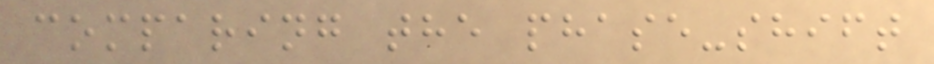comparing the phase-shift
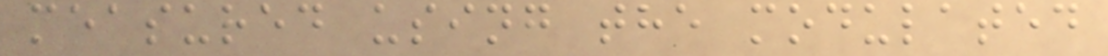measured using the modulated
